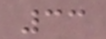33
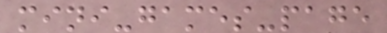mini-games-page
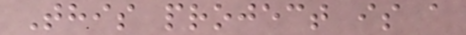This project is a
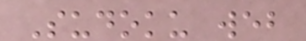Sudoku web
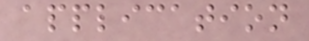application
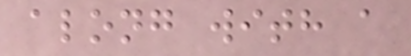along with a
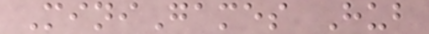MiniGames Hub
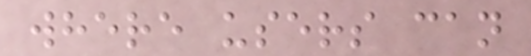where users can
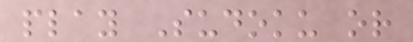play Sudoku or
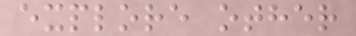explore other
